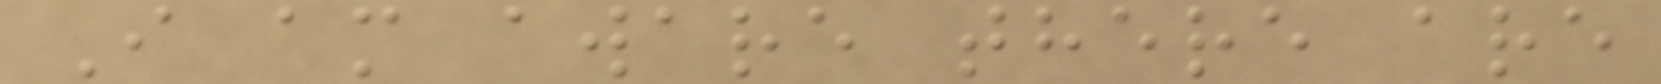I am aware there are
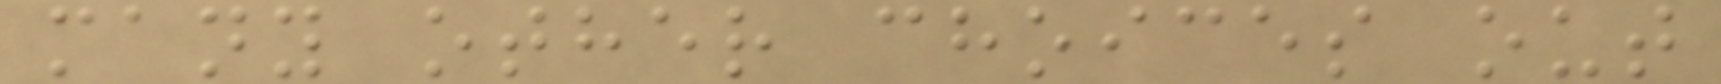many other choices out
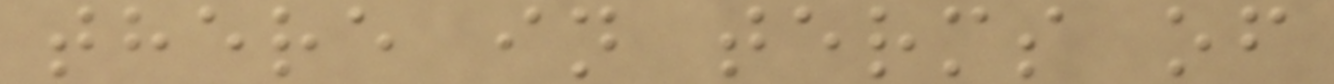there in terms of
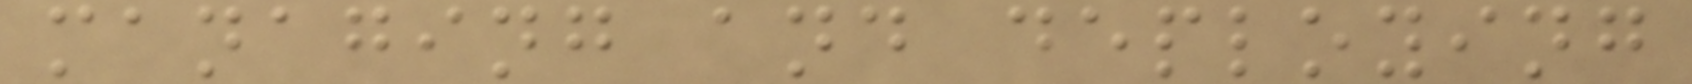managing and deploying
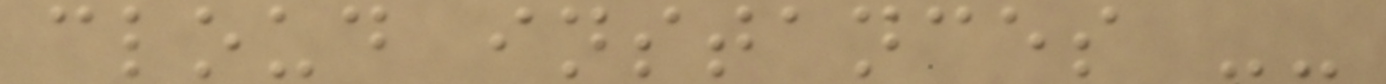cloud instances --
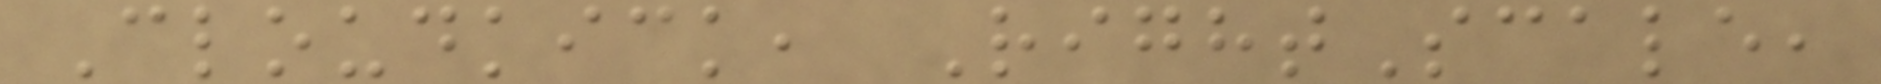Cloudkick, RightScale,
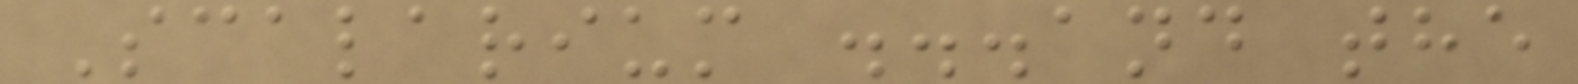Scalarium ...and the
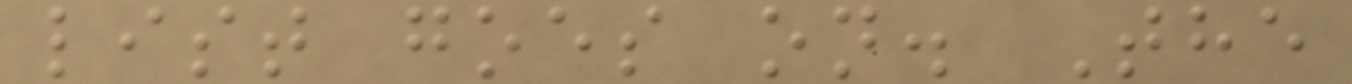list goes on. The
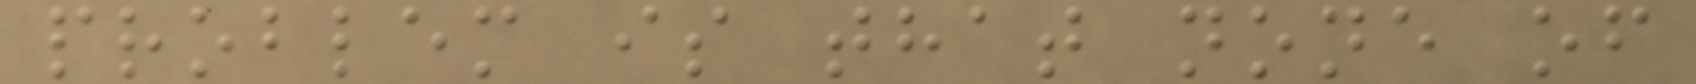problem is that none of
